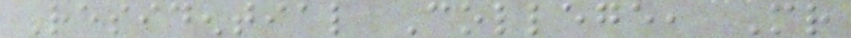Residential College, Mr
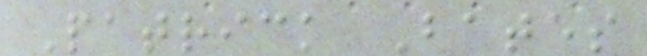Patrick Bates
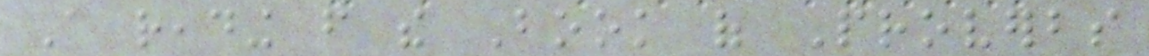A reading from the Book of Proverbs
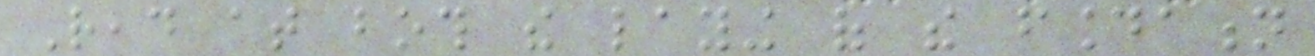Read at both the laying of the foundation
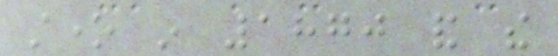stone in 1870 and the
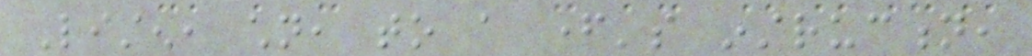Listen, children, to a father's instruction,
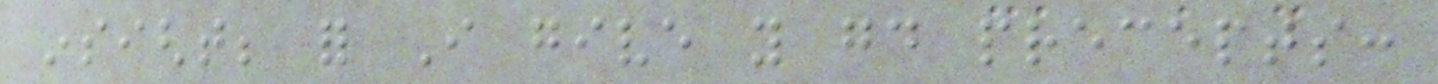insight; for I give you good precepts:
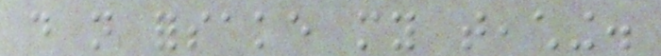do not forsake my teaching.
